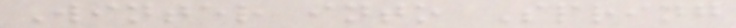Winter into Spring
